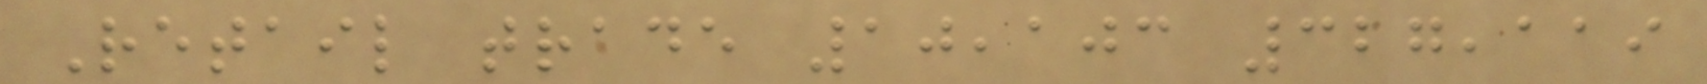Retail trade 10,103 327,119
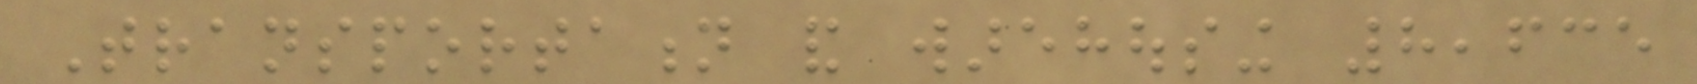Transportation and warehousing 8,635
